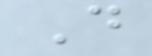Do
